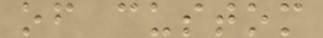of custom
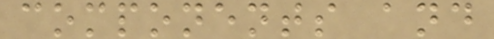components and
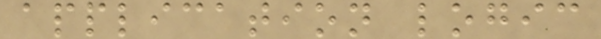application logic
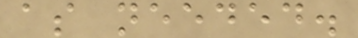as needed.
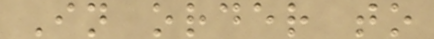In order to
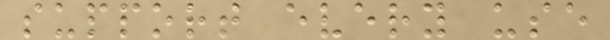support every use
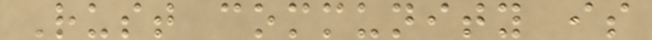Rust community is
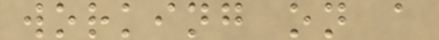working on a
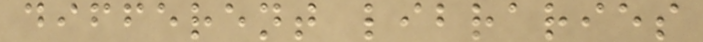different libraries
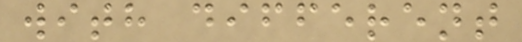with different
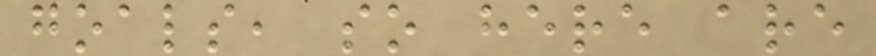goals, so here are
